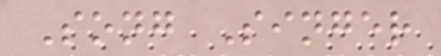Song Singer
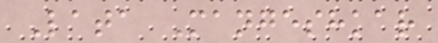Lata Mangeshkar
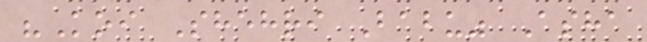"Koi Shehri Babu" Asha
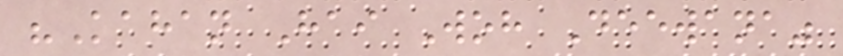"Kahan Hai Woh Deewana"
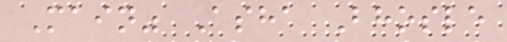Main" Asha Bhosle
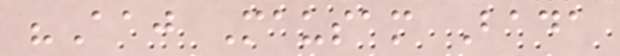"Aaj Mausam Bada
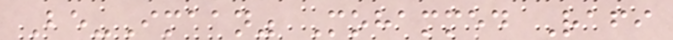Be-Imaan" Mohammed Rafi
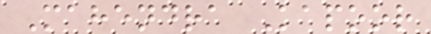Mahendra Kapoor
